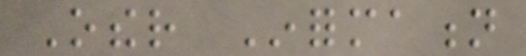Other Information
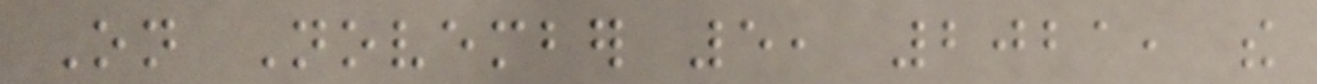On November 5, 2021, the
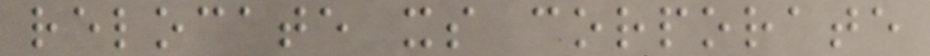relocate its corporate
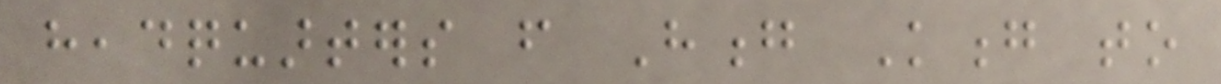headquarters from Hong Kong to
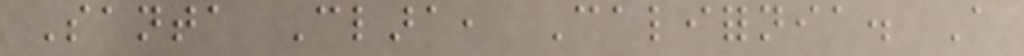Santa Clara, California. A
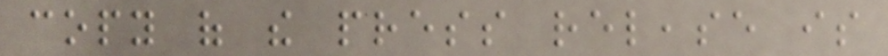copy of the press release is
